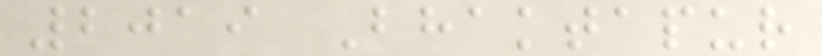2019 Bhaktapur
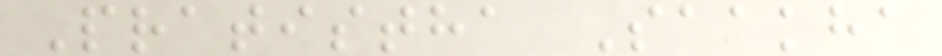Pratistha Saakha
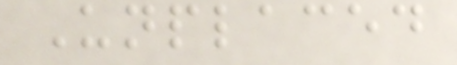Unplaced
